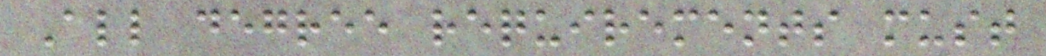All degree requirements must
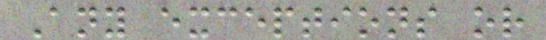Any exceptions or
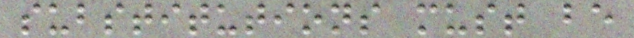substitutions must be
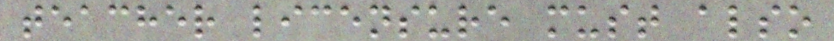teacher licensure must also
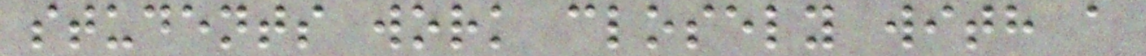students work closely with a
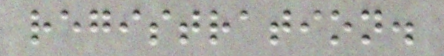registration.
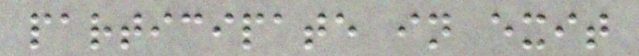participate in exit
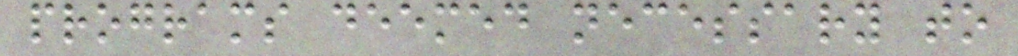programs deemed necessary to
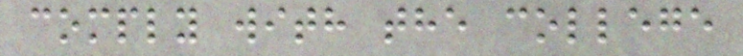comply with the college
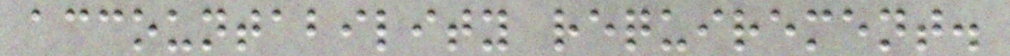accountability requirement.
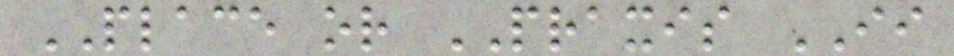PLACE or PRAXIS II
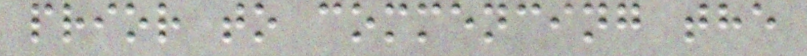prior to commencing the
